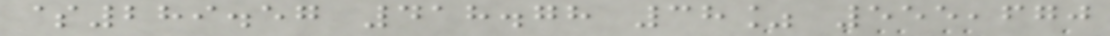$289.57 418.78 38% 555,670
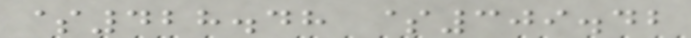$428.48 $309.42
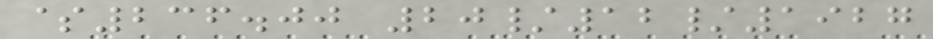$236.00 20/12/1927
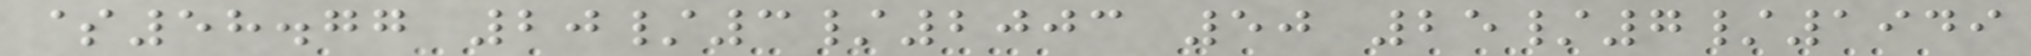$58.77 20/3/2003 50 25/7/1949
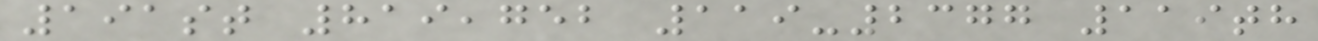191st 819,752 119-2377 119th
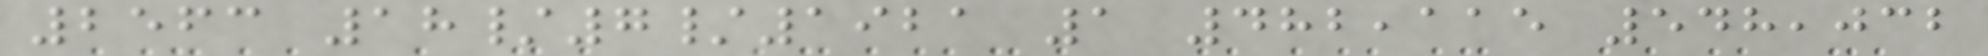2563 18/7/1921 1 482,115 548,032
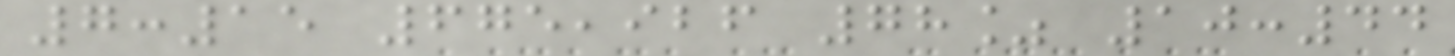7:15 675,926 78% 10:44
